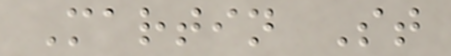Martin St
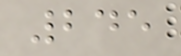245
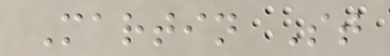Martin St
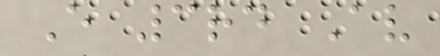E 3rd Av
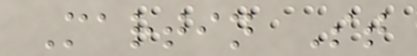Martin St
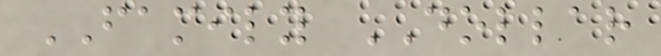FAMILY DOLLAR
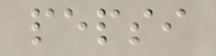pepsi
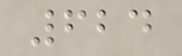624
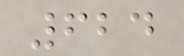624
